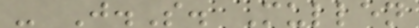- J.S. Mullen
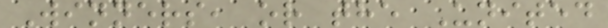Winners, or the United
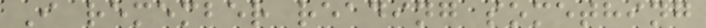I remember reading something
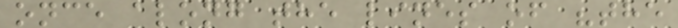once along the lines of "the
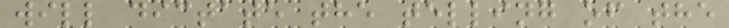will dictate the telling of the
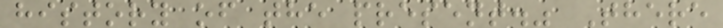history of the present." There
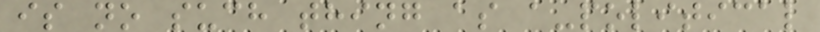is no such thing as a-political
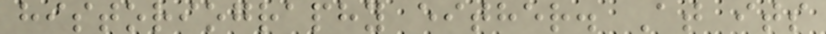historiography either. At its
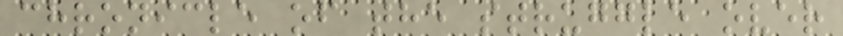chronicle of the struggle over
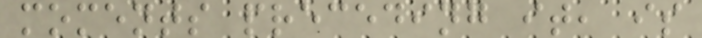moments preceding it, is
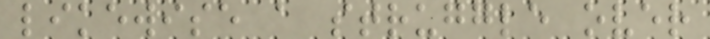likewise a struggle over
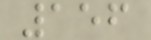156
